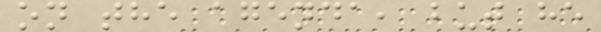on the agenda, but he
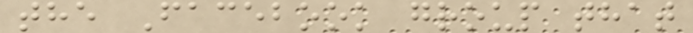the Facebook group that
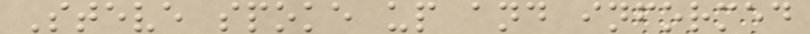Steve spoke up and informed
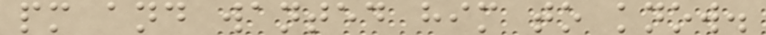pm and wanted him to know.
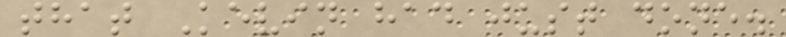that Kevin had just done.
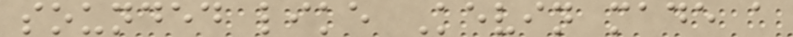sounded like Kevin made a
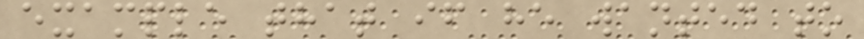example that if he wanted to
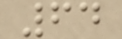64
